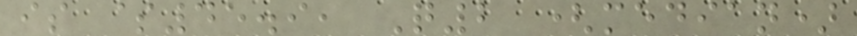is $45.9, Q2 (median)
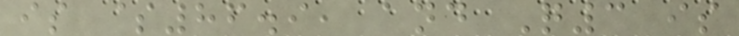is $86.9, and Q3 is
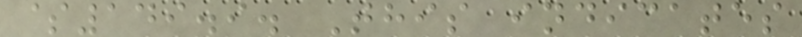$149.9. This indicates
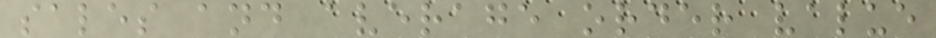sales and average order value
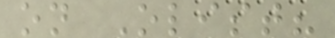on Olist?
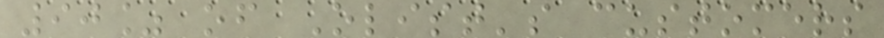90% of Olist's customers
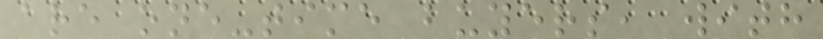are one-time buyers, with
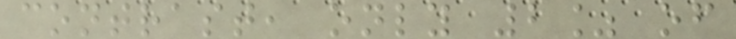contrast, only 2% of
